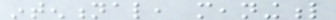intentional, meaningful
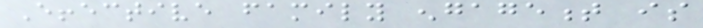Effective family engagement is
